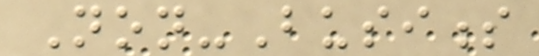Non-Business
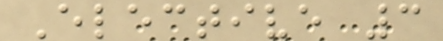Elective 3
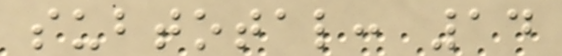subtotal: 14
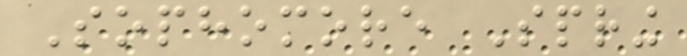Sophomore Spring
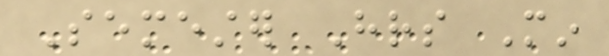Semester Hrs Min
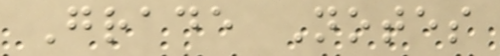Grade Notes
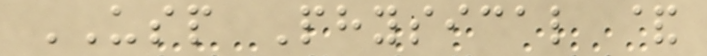USP Physical &
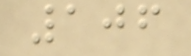106
